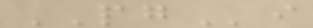PGi
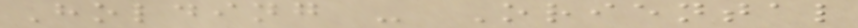Holding - Oriental
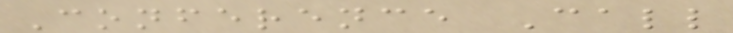Conference Call
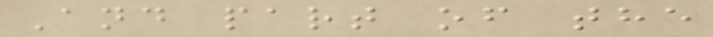And part of the
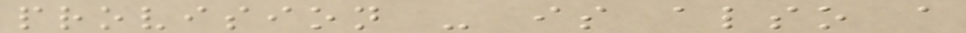provision - is also a
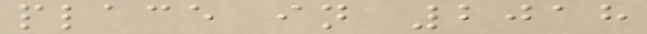place in 2018
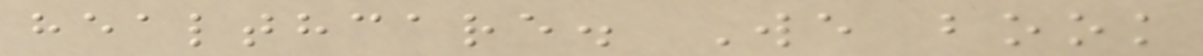healthcare. We book
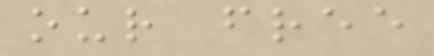our free
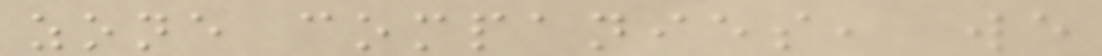zone companies, we
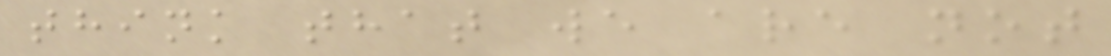think that we are not
